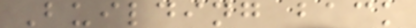Building back
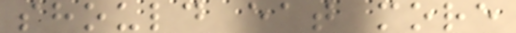should eat more
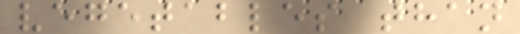vegetables than
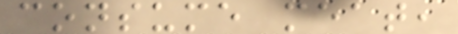consume meat,
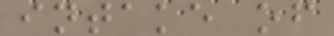intake of
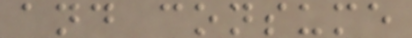and consume
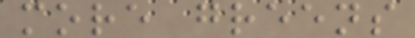more greens
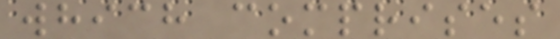which comprises
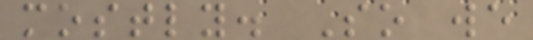mostly. So we
